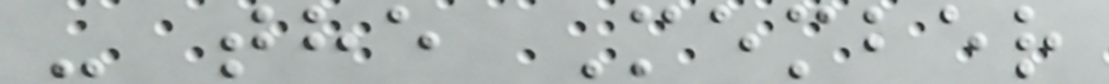- the Member
